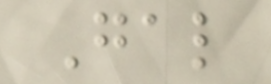Gal
